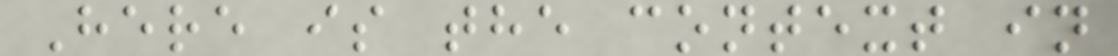Here is the context in
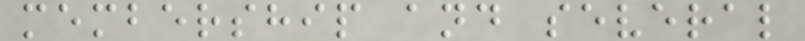membership and several
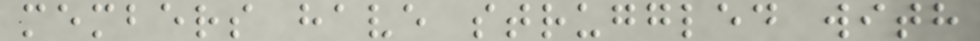members have struggled with
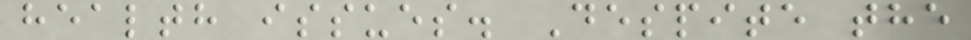health issues. Despite the
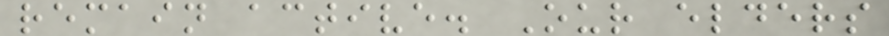remain active. Our elders
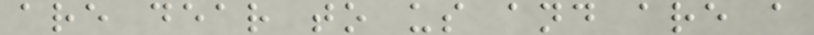are dear to us and are a
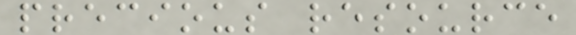precious resource
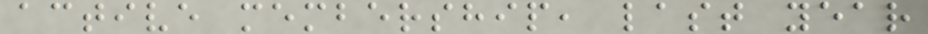active membership, last year
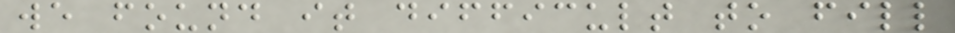we found it difficult to fill
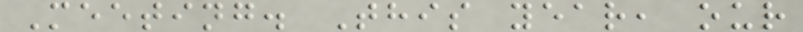Meeting. This year, our
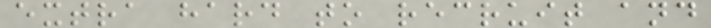extra hard to recruit and
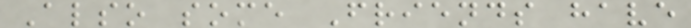Also some Friends have
